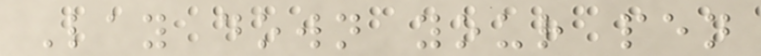Lay down your pen
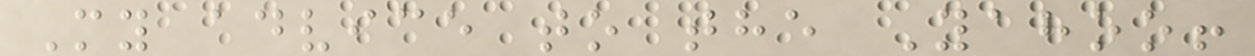My advice to the Yahoo!
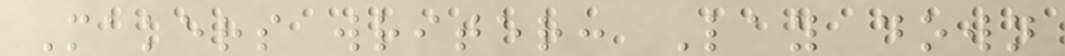Makers writer: Lay down
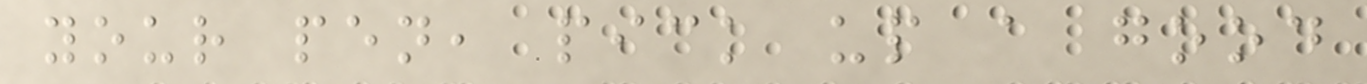your pen, pick up a good
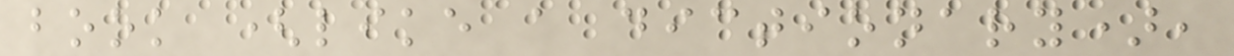book (like a dictionary),
